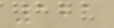121
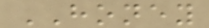HONEY
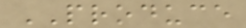PRODUCE
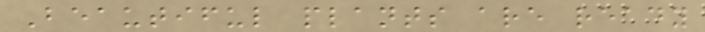Beautiful plants are ready
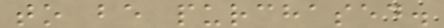to be purchased.
